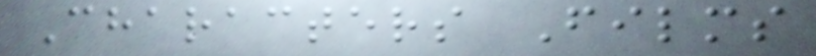Characters Films
